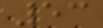53
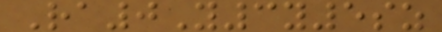Ra0Y3y5sz
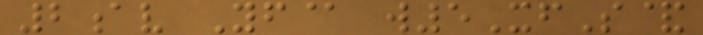2av Yf@ w5XfS&
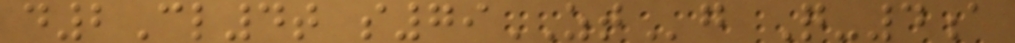d2Cl4t s79ZTg Q-4a
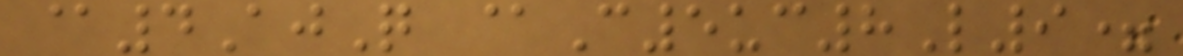@4AjQ @C5uc8L9=
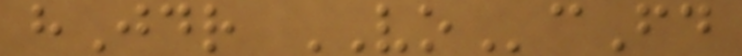hJdr VOcFd
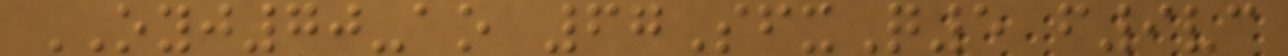OYJ70-ao 67SfxQ5 f9vc
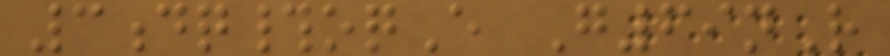3dq#oqE G69nR
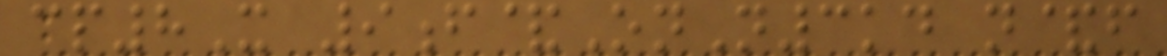cp8X 9f&OnN3kd n&f
